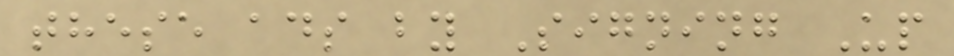these ads by Signing Up
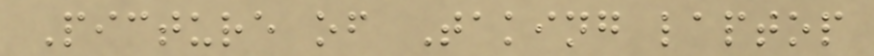Picture of Taking laptop
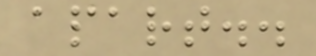apart..
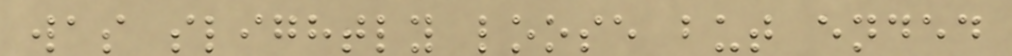was slightly loose but ended
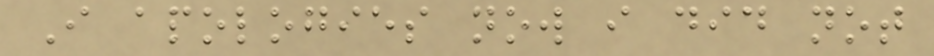I apologies now i did not
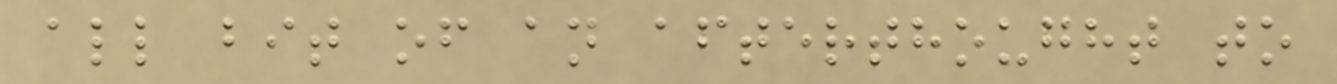all bit of an afterthought to
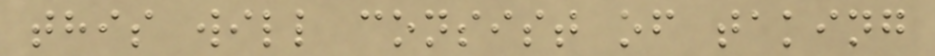this will consist of taking
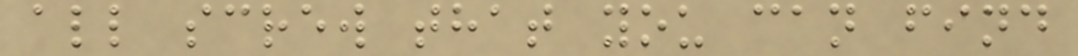all screw that you can find
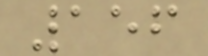156
